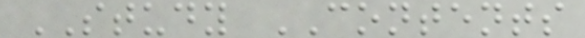STUDY CONTENTS
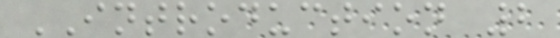INTRODUCTION 2
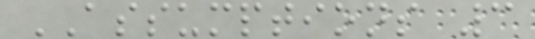ASSUMPTIONS 3
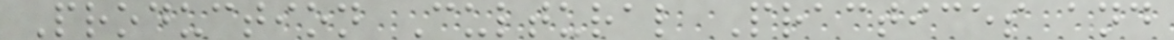Production Cultural Practices and
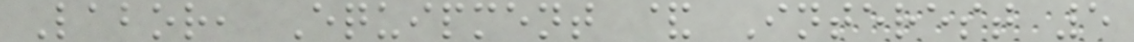Labor, Equipment & Interest 5
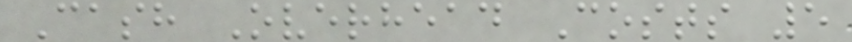Cash Overhead Costs 5
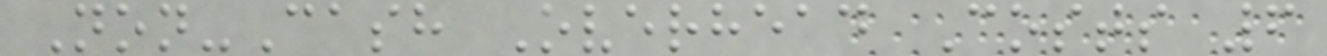Non-Cash Overhead Costs 6
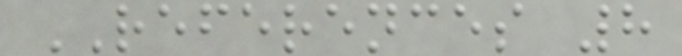REFERENCES 8
